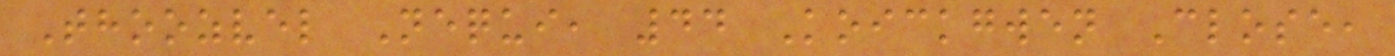Thoozvel Nequi, 44 Koickgwen Close,
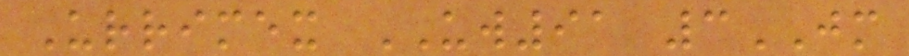Urrimex UW91 3JM
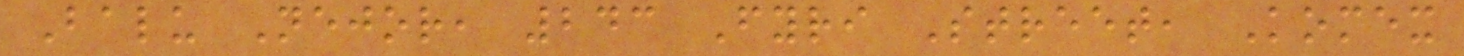Balu Nejor, 243 Fyri Street, Komex
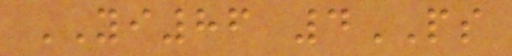YI86 4PS
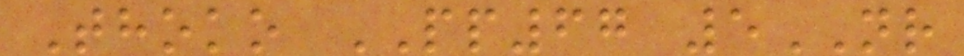Thoko PP67 5NR
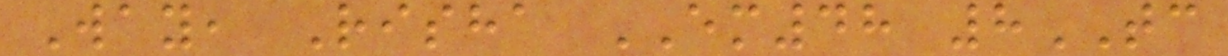Way, Risha EM48 8TC
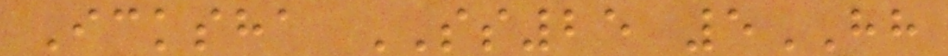Icksha SS25 5HH
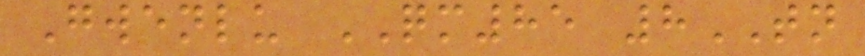Gwenlu QM85 8TN
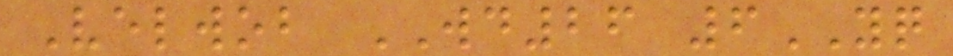Velwob WD26 6YQ
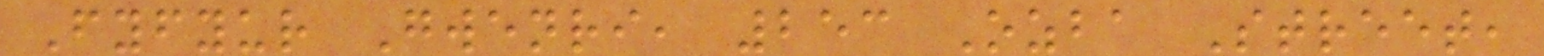Fyfyur Gwenri, 253 Ozba Street,
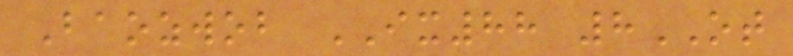Baozwob IX88 8OT
